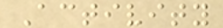Activity
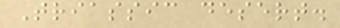Triassic desert.
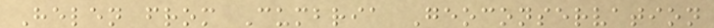Helen from Cumbria Geoconservation
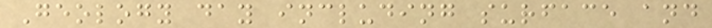Geology day including surface and
